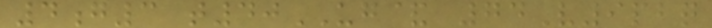4g3 t40UG& 74V9pbq
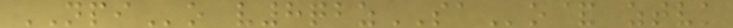NPIo v8qbzSAo& ztvk
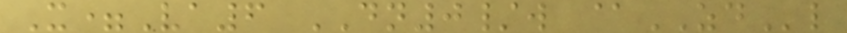X=Va6 DN0/w @ZDl
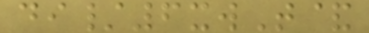di/6xwT&
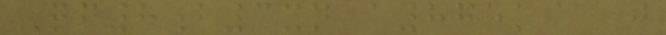Qf8b3xn a875k@J
